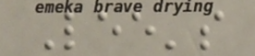Lee's
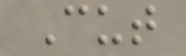Cut
